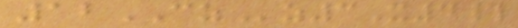12CZz3X4#
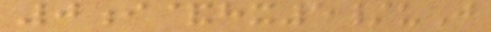0i&hx5/uJ
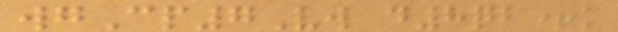wgCp7Vw d8qb+k
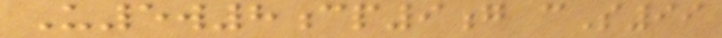U5w8cp9g cS99
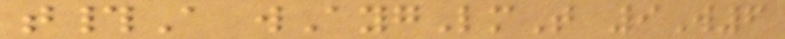t#A wAygLmT 9W6
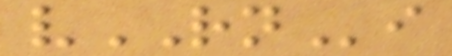vRNi
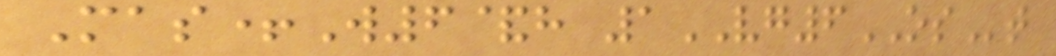Mas+W6&h 1VG6OSt
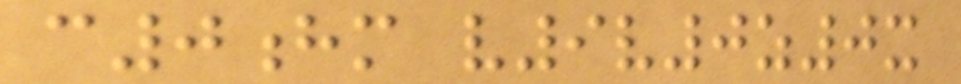c0hm v9v0z0x
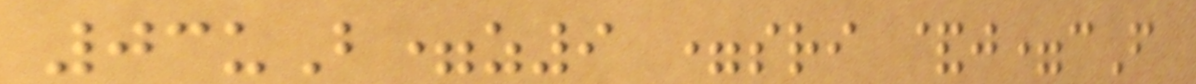03uB=z9 =sri &j=cF
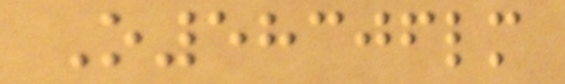O58306lm
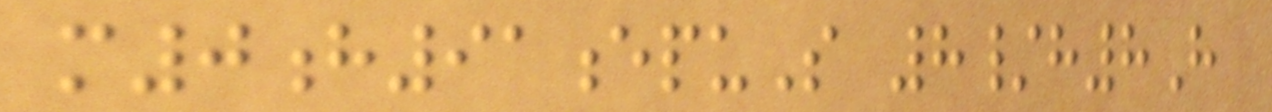m0h91epuS 8/h8H
